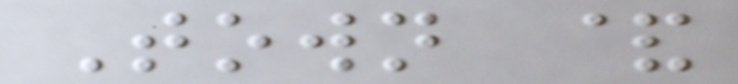Town &
